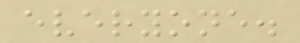everyone.
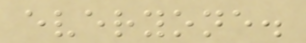everyone.
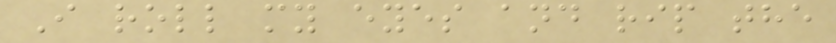I roll my eyes and rip the
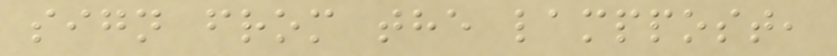sign from the lamppost,
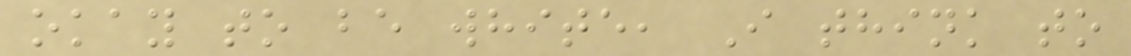okay to be white, I think to
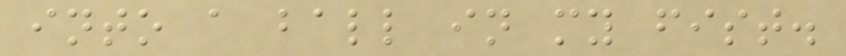into a ball in my fist.
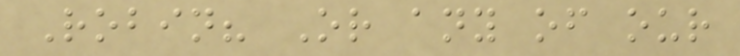Robin? Or any of our
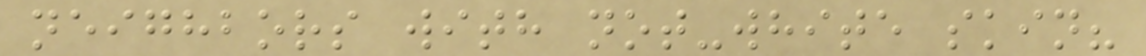neighbors with not-white skin?
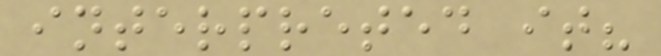interpreted it?
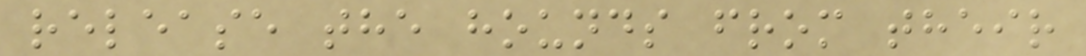release the hounds from their
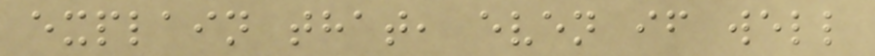explain that, even if well
